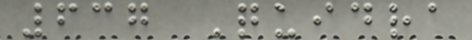637 Quidra
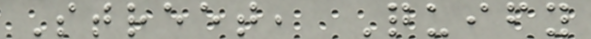Street, Quify
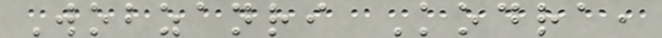Wobzanri Kodra,
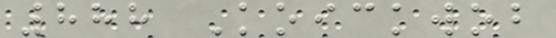888 Koickwob
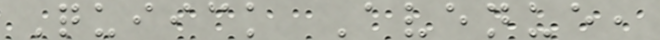Quiick Avenue,
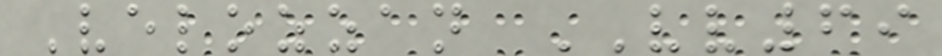Velozzan VV69
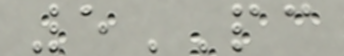5PC
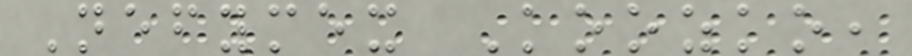Nefymex Koozko,
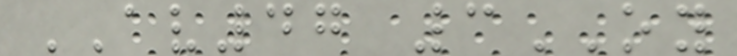AV47 3OY
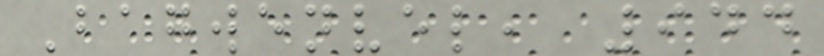Bagwenvel, 944
